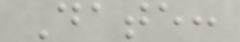Date:
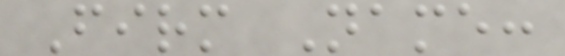Firm Name:
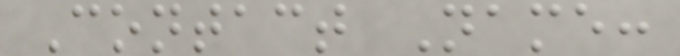Contact Name:
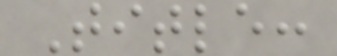Title:
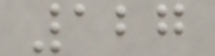127
